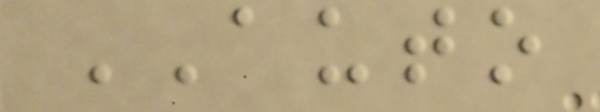AUTO
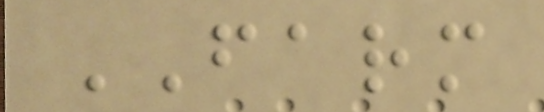FARM
